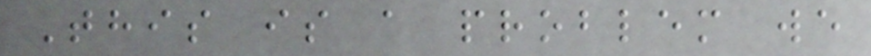This is a problem we
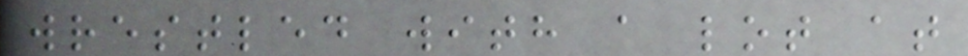wrestled with a lot at
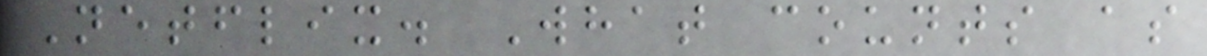Netflix. What counts as
